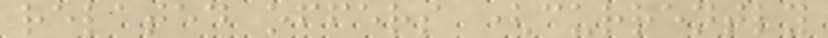related offers (currently
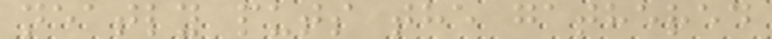neatly puts the gathered
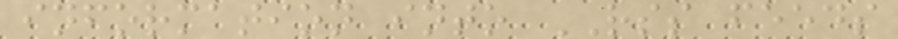information into RSS feeds
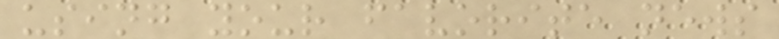using your favorite news
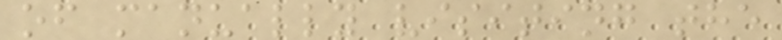of manually visiting the
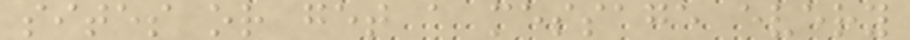sites or get a message every
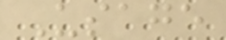Usage
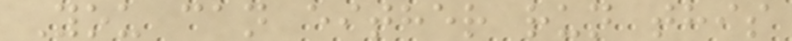You can either run this
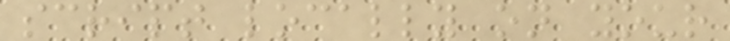script locally on your
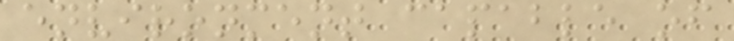environment capable of
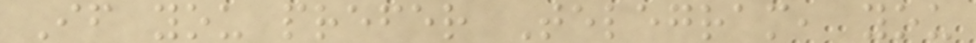If you prefer Telegram, you
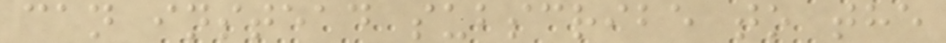can instead subscribe to the
